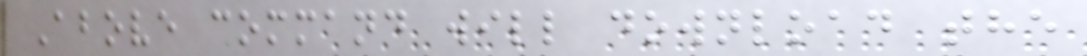Above command will download the
